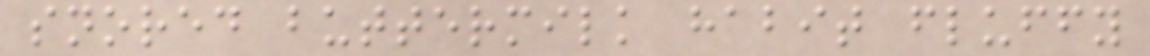snored buttermilk habit fluffy
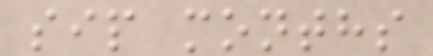sip months
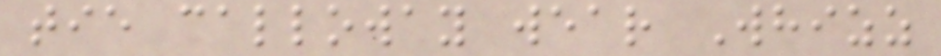tie calloway wear Whizz
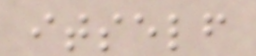itself
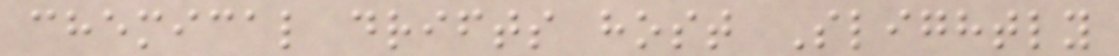chemical drifts host Slightly
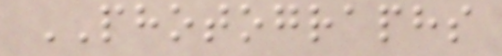PHOTOGRAPHS
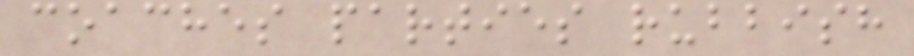coaches parties rubbish
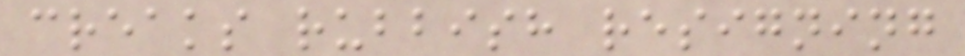creaks rubbish resigning
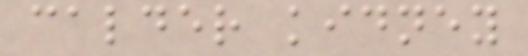calder kidney
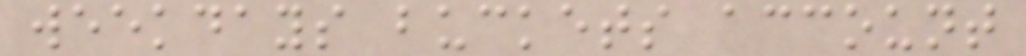weekdays buckets account
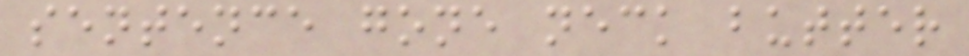sentence gone neck butter
